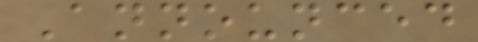Announced
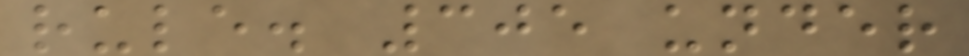rule. 305 under
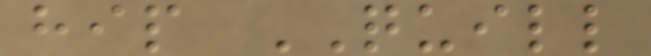hip QUILL
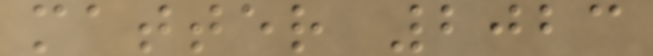matter 2023
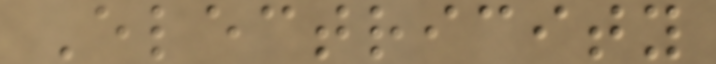Electricity
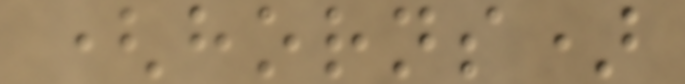(horns)
